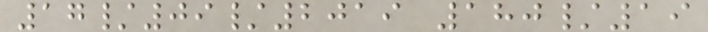17/09/2019 180/19
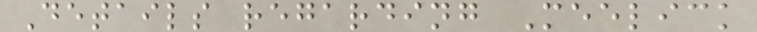Details regarding Meelick
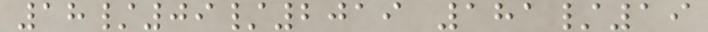18/09/2019 181/19
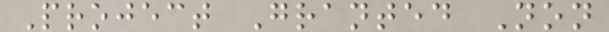Project Granted Non
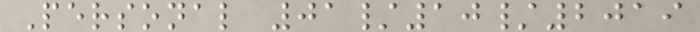Personal 01/10/2019
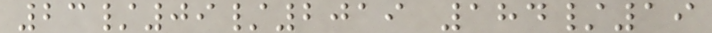23/09/2019 184/19
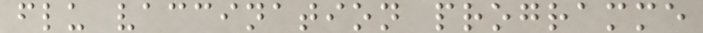flu vaccination programme
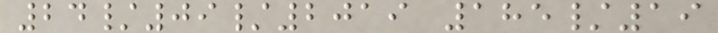24/09/2019 185/19
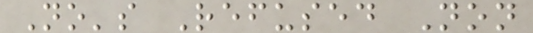No's Refused Non
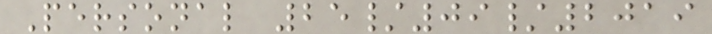Personal 25/09/2019
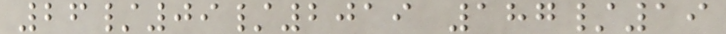26/09/2019 187/19
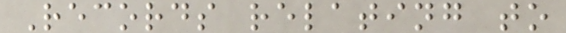Records relating to
